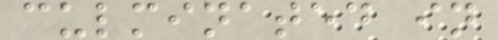culminated in
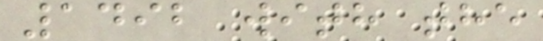1492 with the
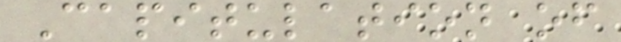Capitulation of
